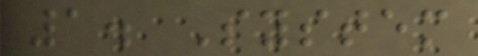1. System
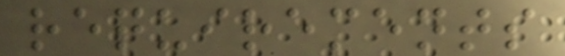requirements
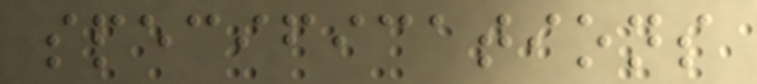specifications
